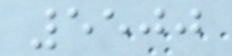5500
